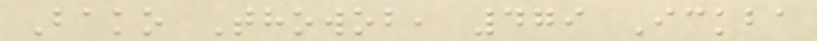Bako Thowob, 479 Ickba
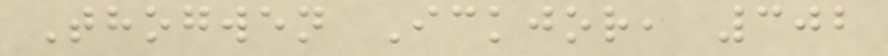Thogwen Ickjor, 302
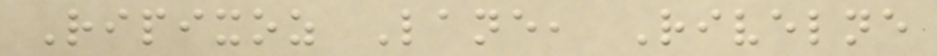Ripixoz Lane, Rivelne
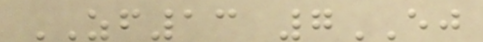ZF13 7EJ
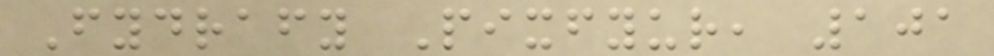Fydrafy Pixfyur, 101
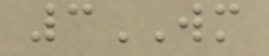3WM
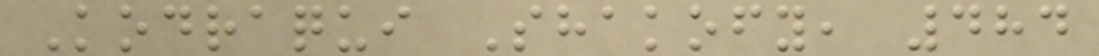Kodraqui Shakofy, 484
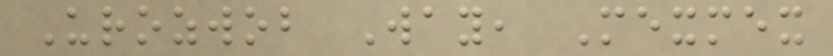Urozwob Way, Mexmex
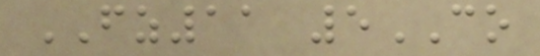FZ11 5CO
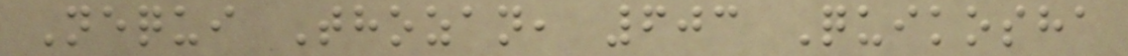Nequi Thozan, 603 Quikosha
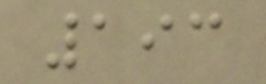193
